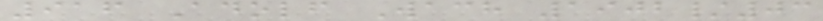916 Adolf Wach 1902/03
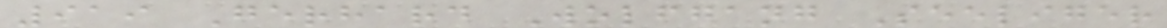919 Gerhard Wolfgang Seeliger
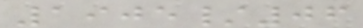1905/06
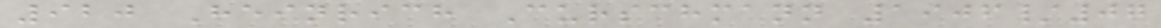920 Heinrich Curschmann 1906/07
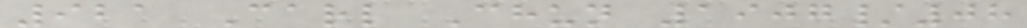921 Carl Chun 1907/08
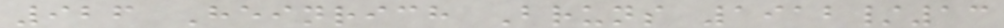926 Heinrich Bruns 1912/13
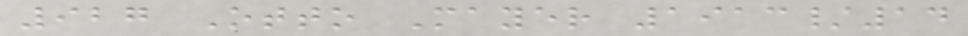927 Otto Mayer 1913/14
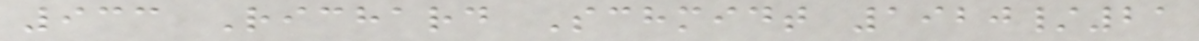933 Richard Schmidt 1920/21
